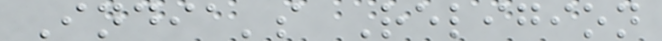India's Religion
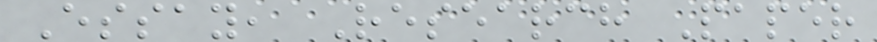Essay, Research Paper
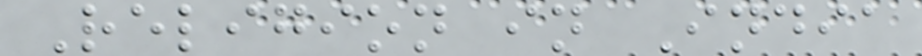Religion in India
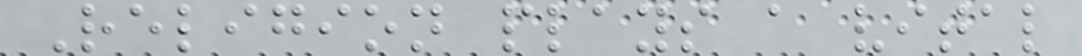Religion plays a vital
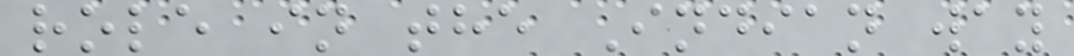role in the Indian way
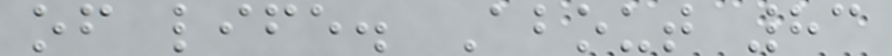of life. About 83
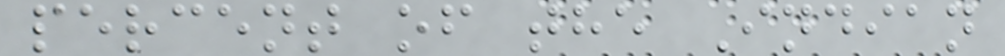percent of the Indian
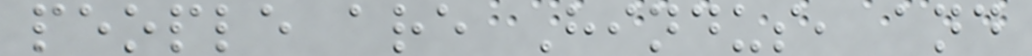people are Hindus, and
